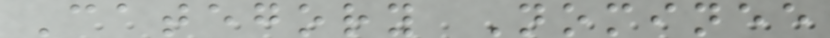Category Nominee
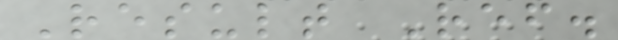Result Ref.
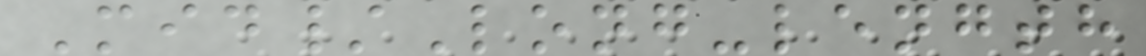Mid/Long-length
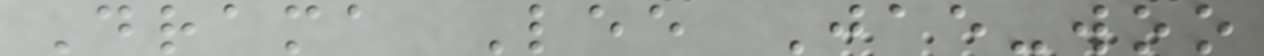Drama Lee Jae-woo
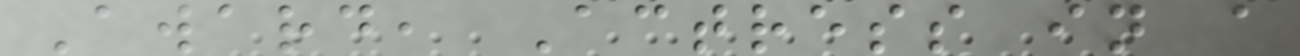Award, Actress in a
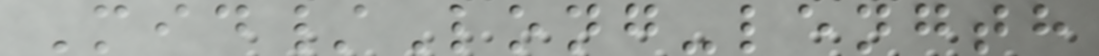Mid/Long-length
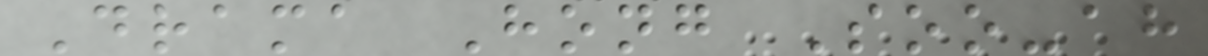Drama Hong Soo-ah
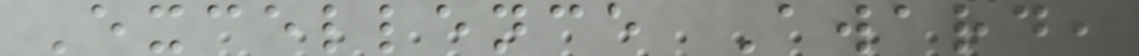Excellence Award,
